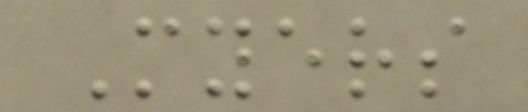Myers
